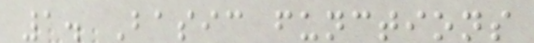1. Basic functions
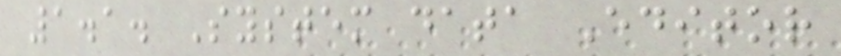1.1. System data Editor
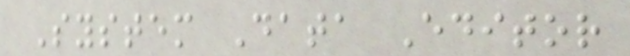System Data Editor
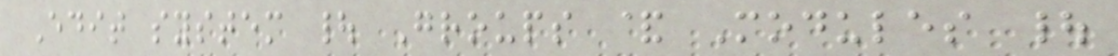Edit system | Groups & Modules |
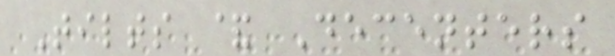Tilts & Decenters
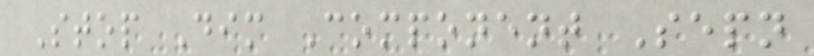Stop Dim Component Sepn
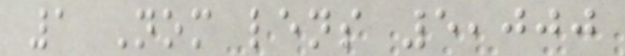1 Nom lens 5,000
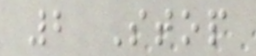2 Stop
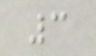3
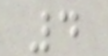4
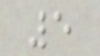5
